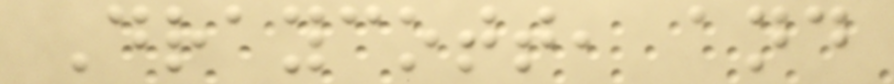Draycott, and
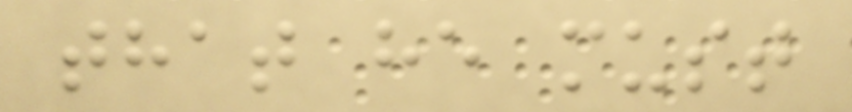that he must
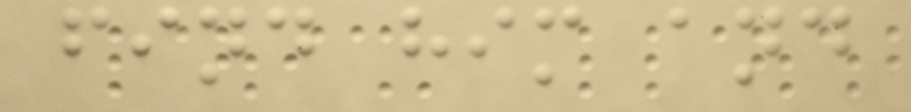find him and
